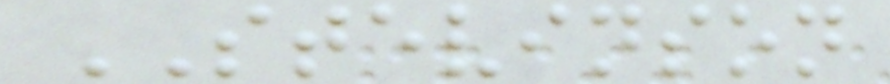STEVINSON
